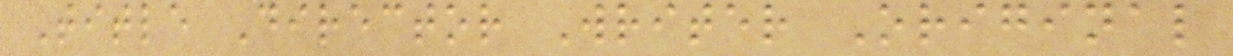Title Director Writer Original
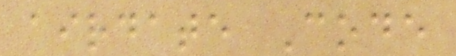airdate Code
